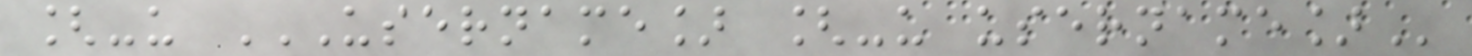[-u USERNAME] [-U USERNAME]
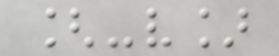[-v]
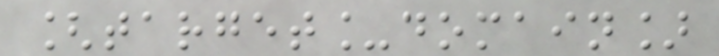[target_domain]
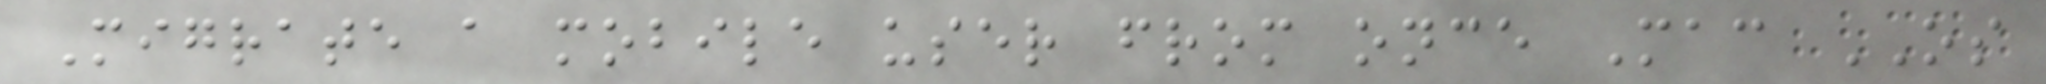Migrate a mobile user from once Mac OS
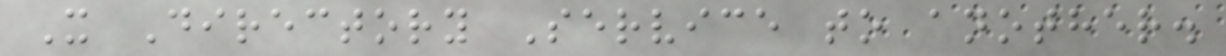X Directory Service to another.
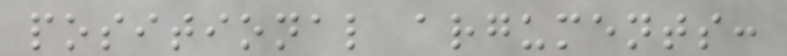positional arguments:
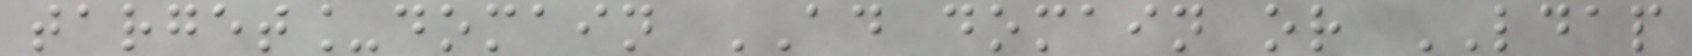target_domain AD domain or LDAP
